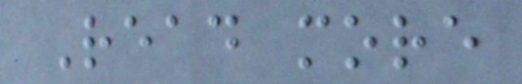Read more
